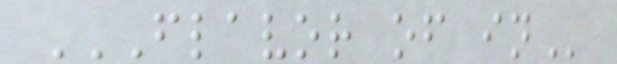FLAVOR OF IN
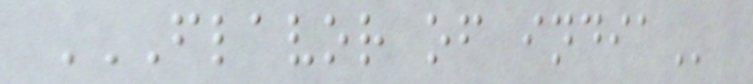FLAVOR OF INDIA
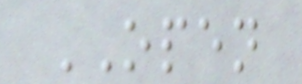OPEN
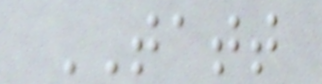TATT
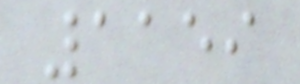1159
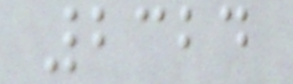2324
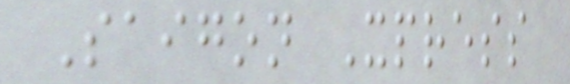Saigon Xpress
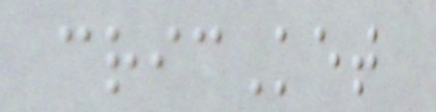cricKet
